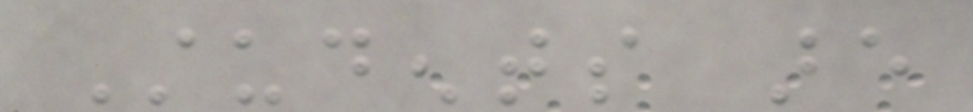Students are
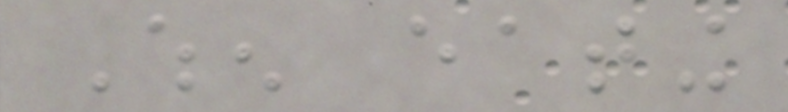When eating
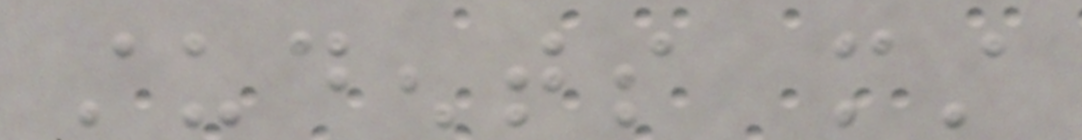students must
